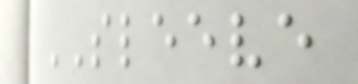SLEEVE
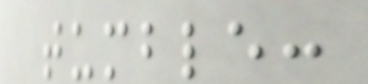tumble:
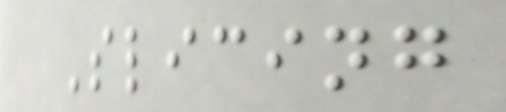Slicing
